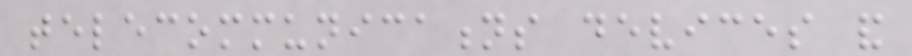telecommunications devices and
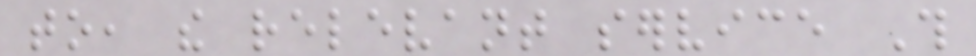to, the relevant service This
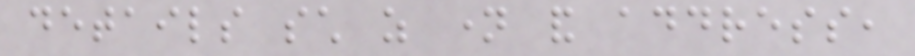details such as name and address,
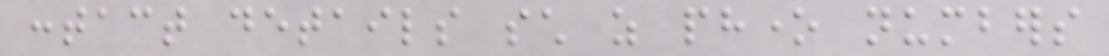contact details such as phone numbers
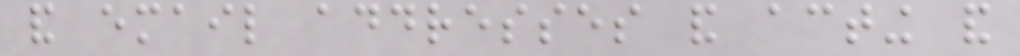and email addresses and acting and
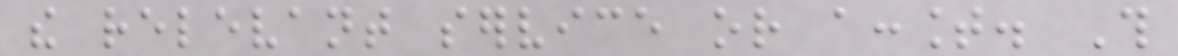the relevant service or account. This
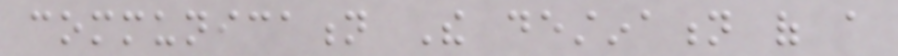communication The destination of a
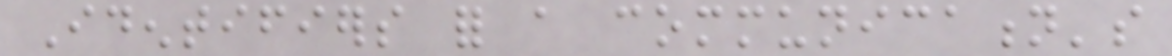Identifiers for a communication's
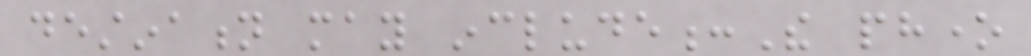destination may include:The phone
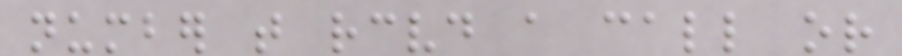number that received a call or
